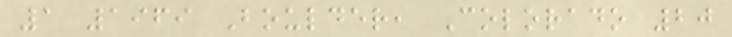1 1969 Boulder, Colorado 20
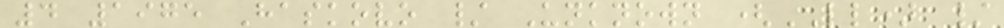4 1975 Haskovo / Unknown (LL) /
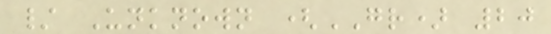/ Unknown (GR) 20
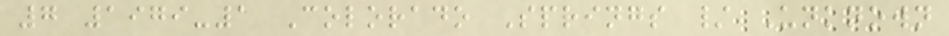7 1979-1 Colorado Springs / Unknown
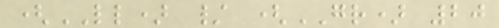(LL) / (GR) 20
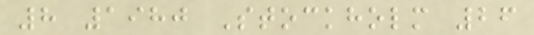8 1980 Stockholm 26
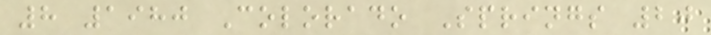8 1980 Colorado Springs 20
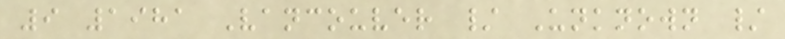9 1981 Vancouver / Unknown /
